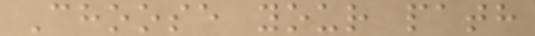Choose your path
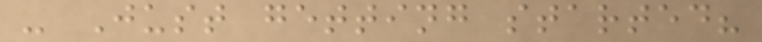- Just getting started?
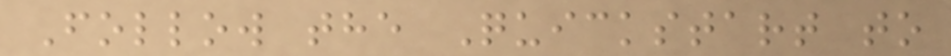Follow the Quickstart to
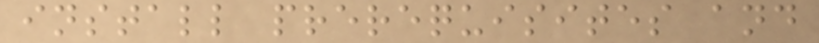install prerequisites and
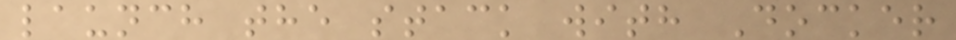launch the stack with Docker
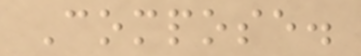Compose.
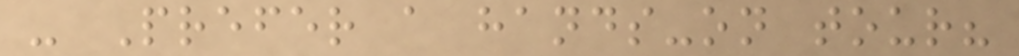- Prefer a hands-on tour?
